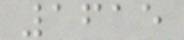1615
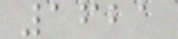1621
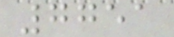7751
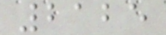2125
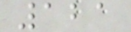121
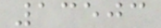13503
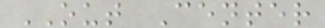OUT Center
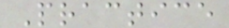Practice
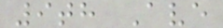9th Ave
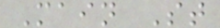Main St
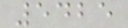5425
